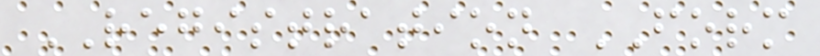REGISTRATION FORM
